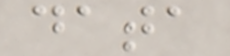data
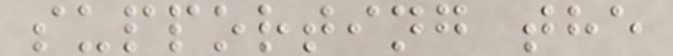supporting the
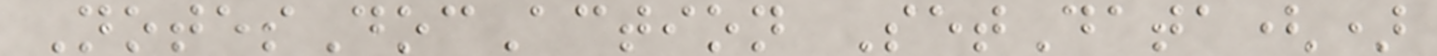NotesDocAction SetData()
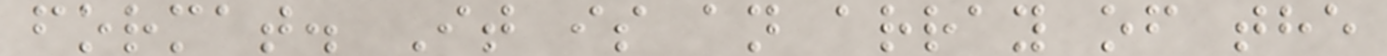format. It is an array of the
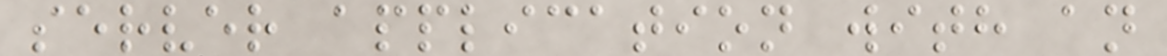server application with an
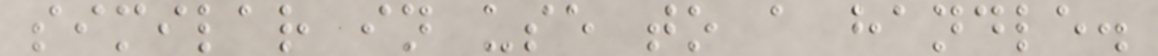similar in use to a handle.
